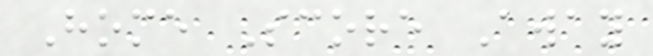Home Score Away
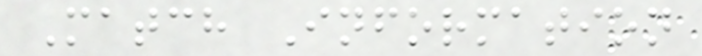Match Information
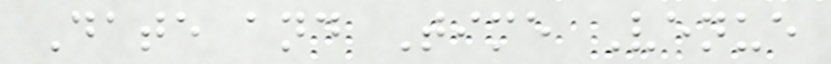Date and Time Venue
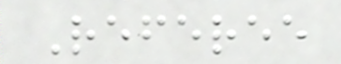Referee
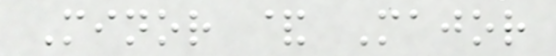Minor & Major
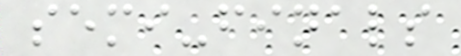semi-finals
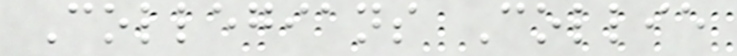Collegians Collie
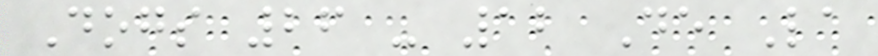Dogs 26 - 12 De La
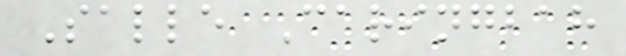Salle Caringbah
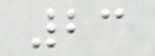23
